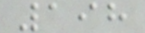198
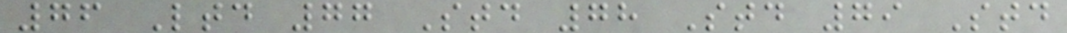76 Ltd 77 Std 78 Std 79 Std
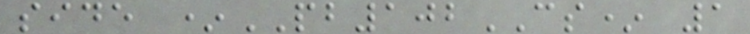side *PB102CS* 1
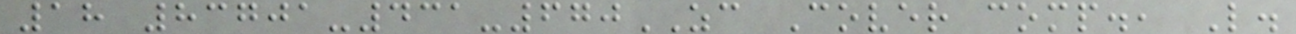18 83701-431-670ZC Cover comp., L.
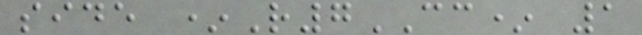side *R7CC* 1
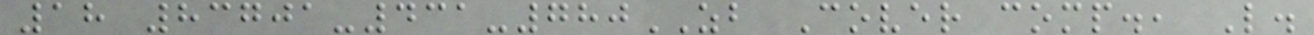18 83701-431-780ZB Cover comp., L.
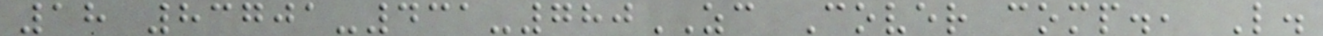18 83701-431-780ZC Cover comp., L.
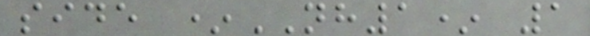side *NH1* 1
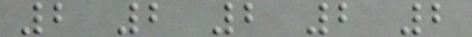2 2 2 2 2
